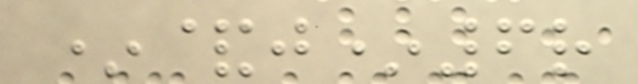*&j*6r
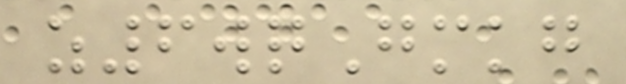z6wqGmkg
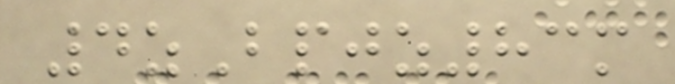4zBpjz83m
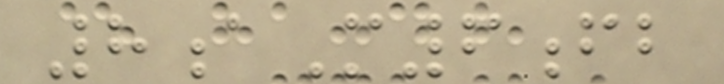8aM6fb
